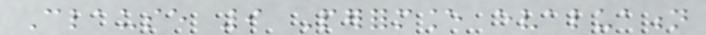Clause 9 Performance evaluation
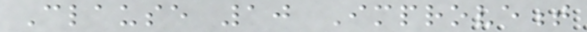Clause 10 Improvement
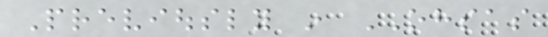Previously in OHSAS
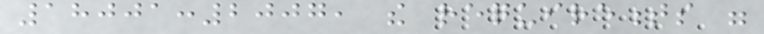18001:2007, the requirements were
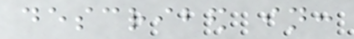described in:
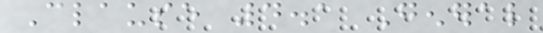Clause 4.1 General
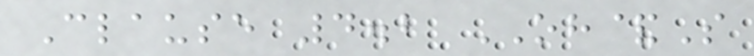Clause 4.2 OH&S
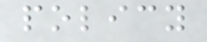policy
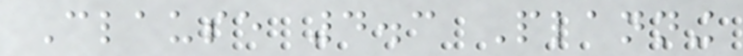Clause 4.3 Planning
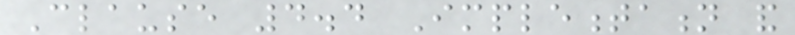Clause 4.4 Implementation and
